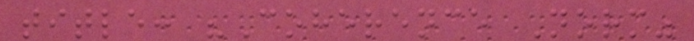title: "Coherence Norm"
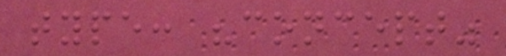type: "concept"
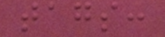tags:
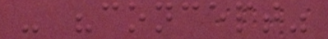- "concept"
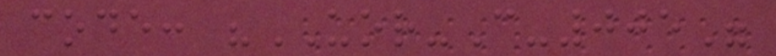code: "UOR-C-005"
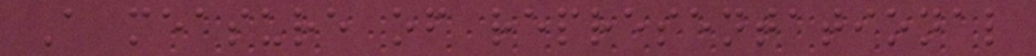A measure of representational
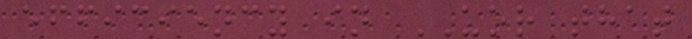efficiency in UOR that
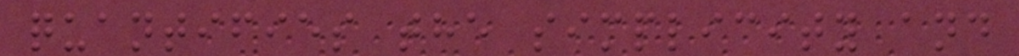quantifies the simplicity and
